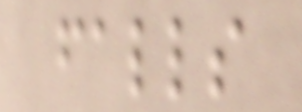falls
